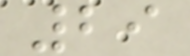29
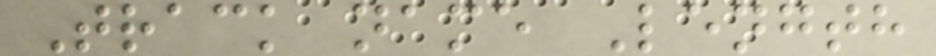Track name Length
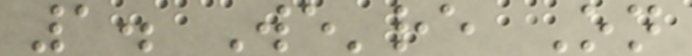1. We're On
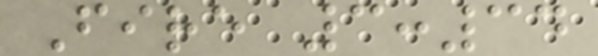Fire 3:34
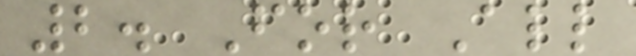2. For All
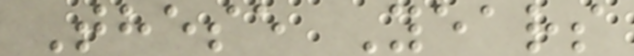These Years
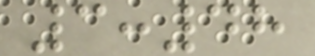3:48
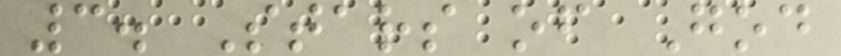3. Stars of God
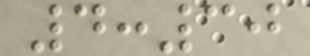4:30
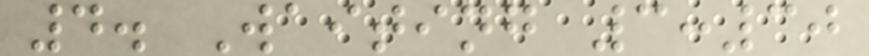4. Waiting 3:30
